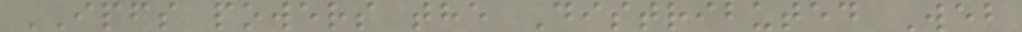IPFS powers the Distributed Web
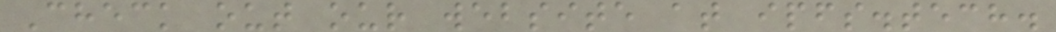Check out our website at ipfs.tech.
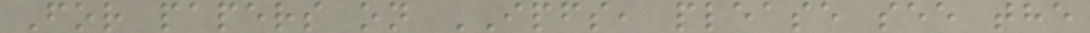For papers on IPFS, please see the
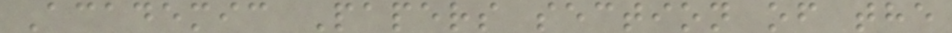Academic Papers section of the
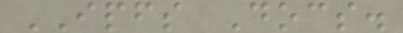IPFS Docs.
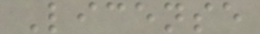License
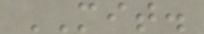MIT.
